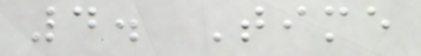4. Time
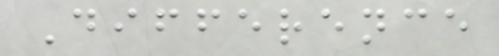Difference
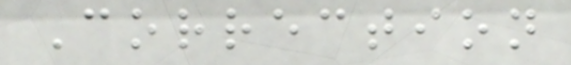Correction
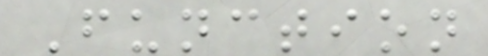Function
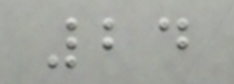24
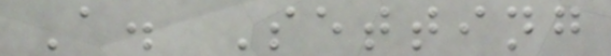A. Setting
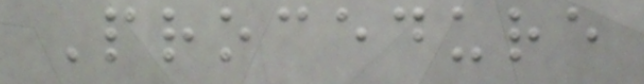Procedure
